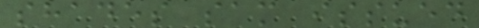shades sam issued
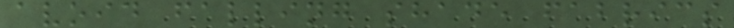avoid falling shade fabrics
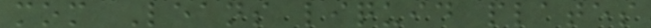mom Leans liquid plates
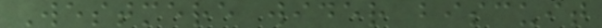Westmere wider biscuit
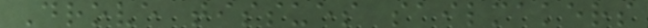Drove tissues sailmakers
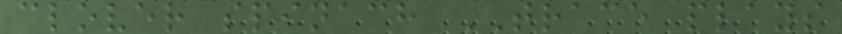clover spinach TRACE plays
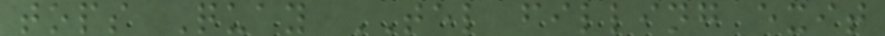tops Quay TEL filling exit
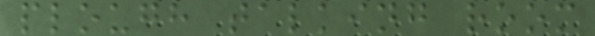plough talking room
